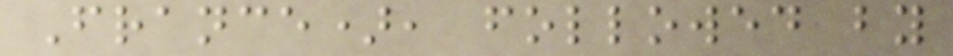France), followed by
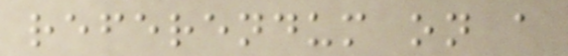referendum on a
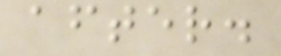after.
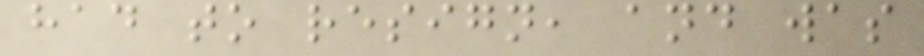had to resign, and was
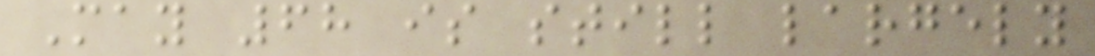May 68 is still largely
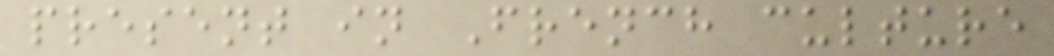present in French culture
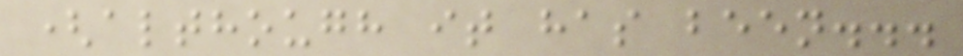(although it has been...
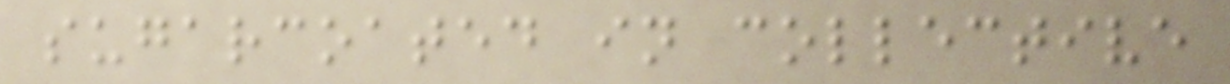sugarcoated in collective
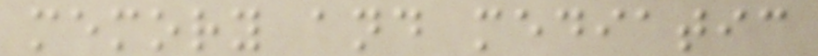memory and mediatic
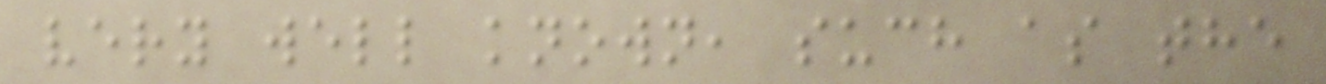very well known, such as the
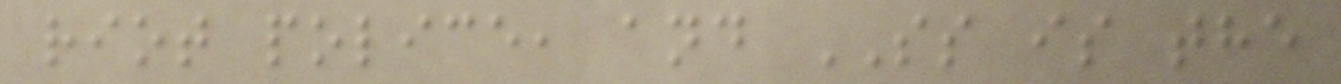riot police, and SS is the
